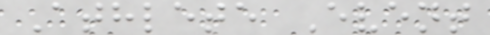Athlete Event
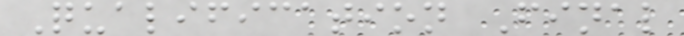Qualification Final
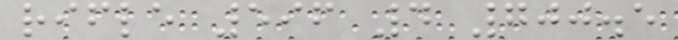rifle 596 4 700.5
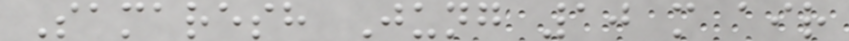Samaresh Jung 10 m air
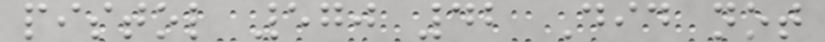pistol 570 42 Did not
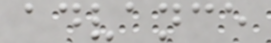advance
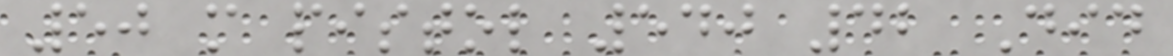50 m pistol 540 42 Did
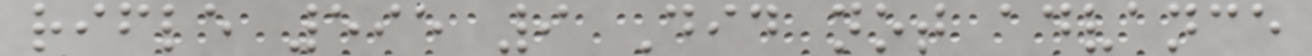rifle 595 9 Did not advance
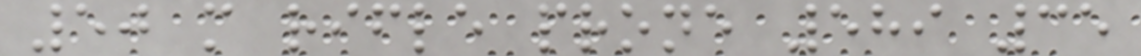50 m rifle prone 589 35
